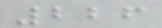226
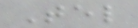Tel
